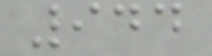944
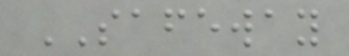SAFEWAY
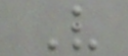V
